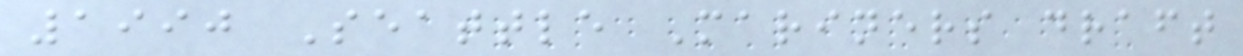1990 Seattle Mariners draft
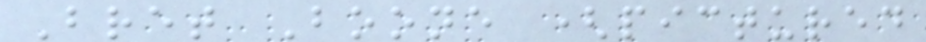Bret Boone (pictured
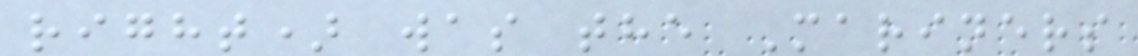right) was the Mariners
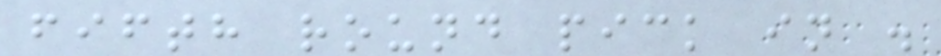fifth round pick in .
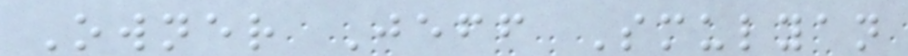Owner Jeff Smulyan
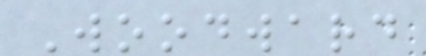Woodward
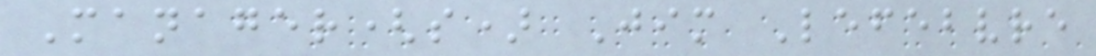Manager(s) Jim Lefebvre
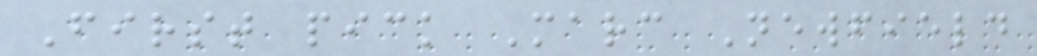First pick Marc Newfield
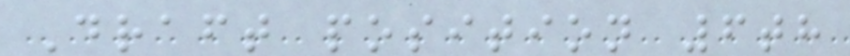Draft position 6th
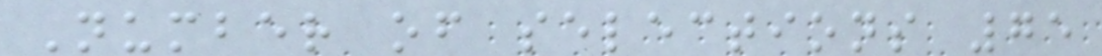Number of selections 75
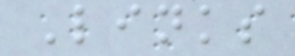Links
